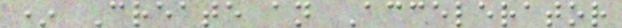* Create an Accelerator
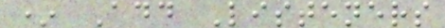* Add Listeners
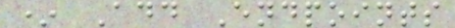* Add Endpoints
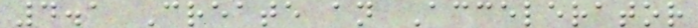4.1 Create an Accelerator
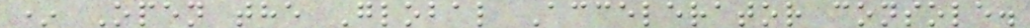* Open the Global Accelerator console.
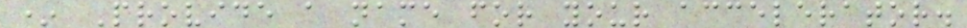* Provide a name for your accelerator.
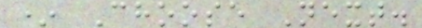* Choose Next.
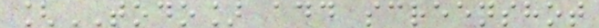[TODO] add screenshot
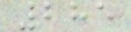285
